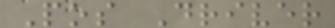Pos Driver
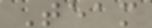Team
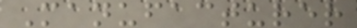Manufacturer
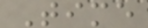Time
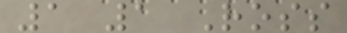1 1 Ross
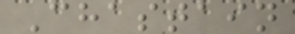Chastain
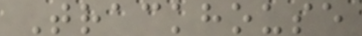Trackhouse
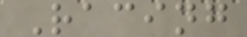Racing
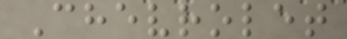Chevrolet
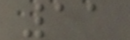11
